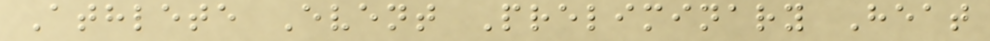Athlete Event Preliminary Heat
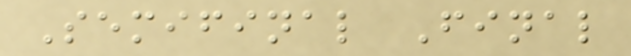Semifinal Final
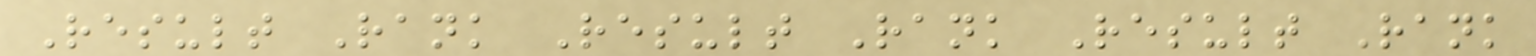Result Rank Result Rank Result Rank
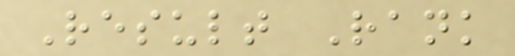Result Rank
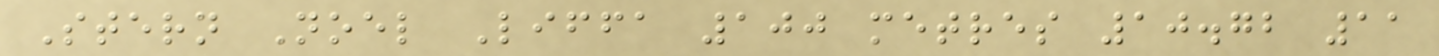Stern Noel Liffa 100 metres 10.72 11
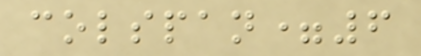colspan=6
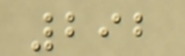292
